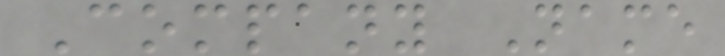Company Name
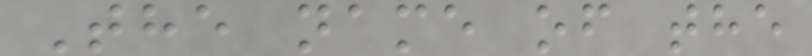The name of the
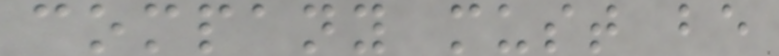company must be
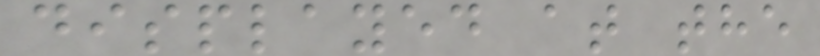displayed at the
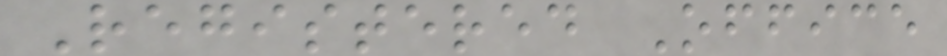Registered Office
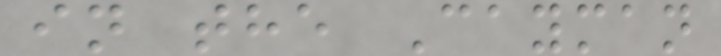in the Cayman
